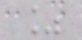%
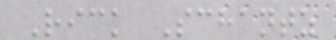Rick Schantz
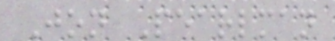Jon Pearlman
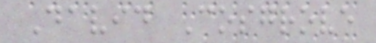David Cosgrove
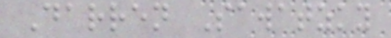Darren Sawatzky
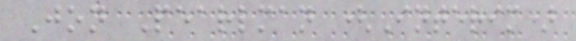Jon Pearlman (Interim)
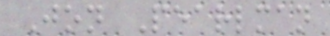Jon Pearlman
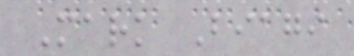Mark Biagi
